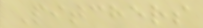Pitchers
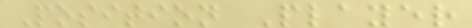Position Player
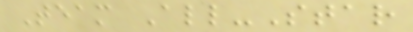Team All-Star
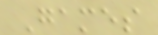Games
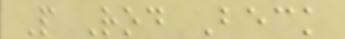P Rod Beck
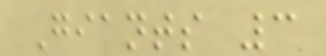Giants 3
